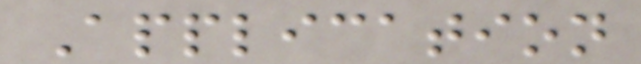Application
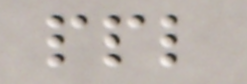ppl
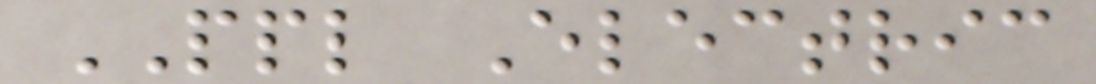PPL Electric
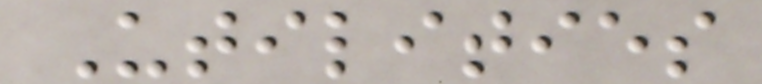Utilities
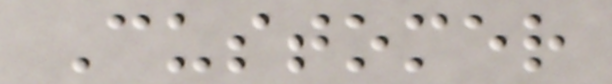Customer
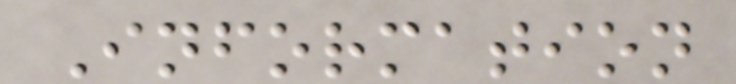Information
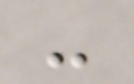-
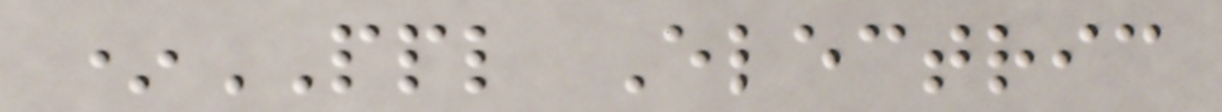*PPL Electric
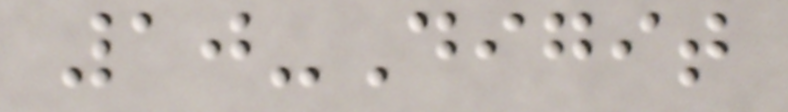10-Digit
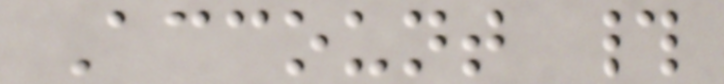Account #
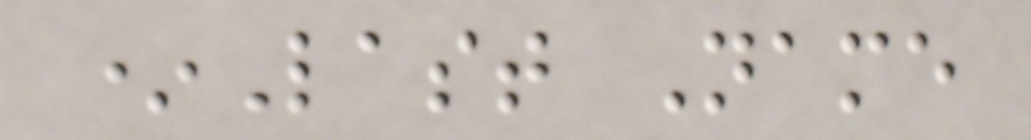*Last Name
